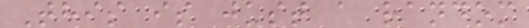This is just a random
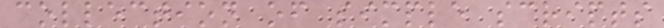collection of simple scripts
